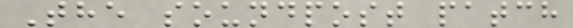The soundpost patch
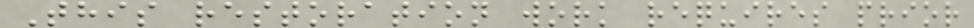This restoration work requires prior
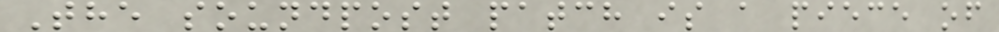The soundpost patch is a piece of
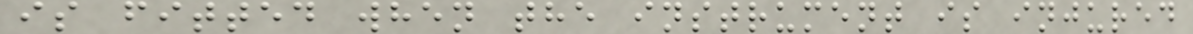is fitted when the instrument is injured
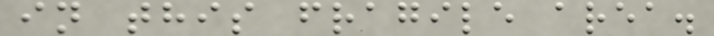in this fragile area.
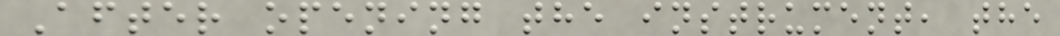After opening the instrument, the
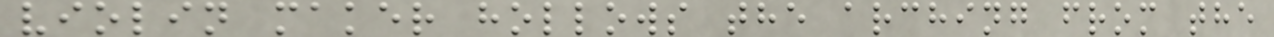violin maker hollows the arching from the
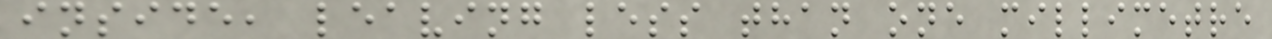inside, leaving less than one millimetre
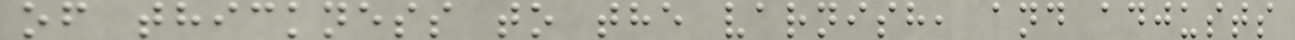of thickness to the varnish, and adjusts
